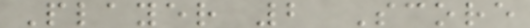Player 2 Score
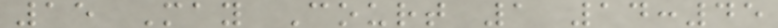15 May Court 1 14:45
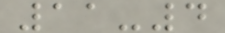11-4
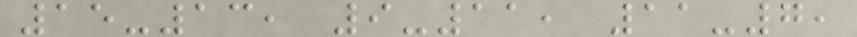15-13, 9-11, 11-7,
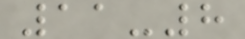11-8
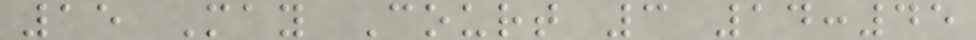15 May Court 3 14:45
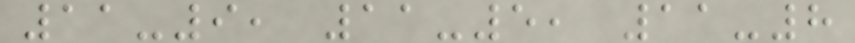11-9, 11-5, 11-8
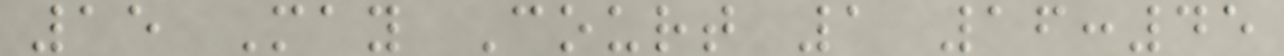15 May Court 1 16:45
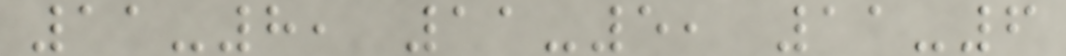11-8, 11-5, 11-6
